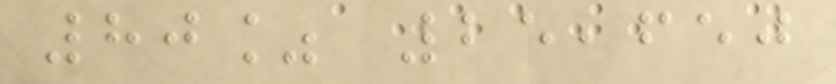80% 25,650
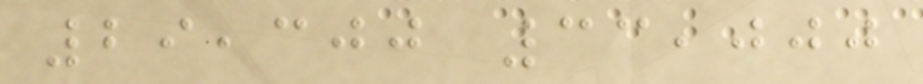29,300 33,000
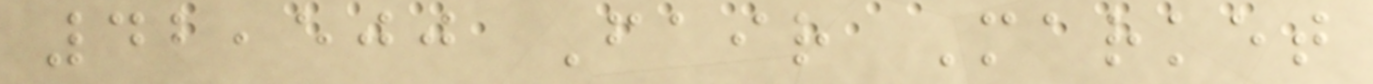42,500 Fair Market
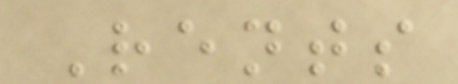Rents
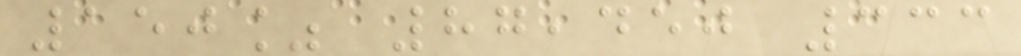150% 87,450 333
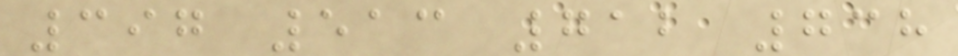397 513 712 738
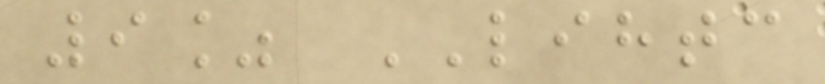9% LIHTC
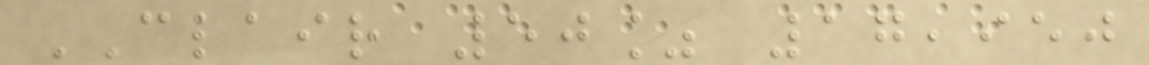CLAIR 50% 17,950
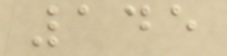145
